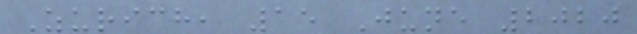Zurich, 15 June 2020
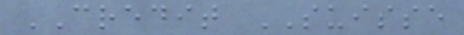CREDIT SUISSE
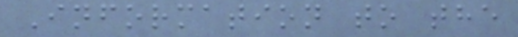Information to the
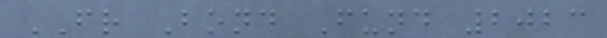FR Bond Fund 2023
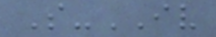S-IV
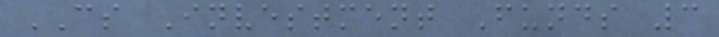CS Investment Funds 3
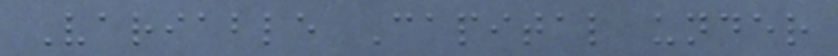Variable Capital under
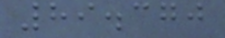89.370
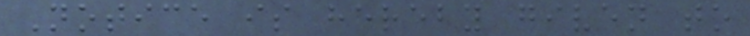Notice is hereby given to
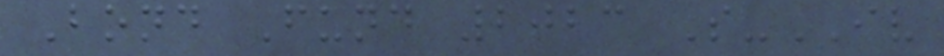Bond Fund 2023 S-IV
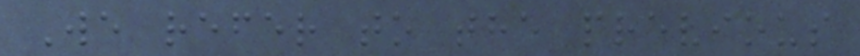We refer to the previous
